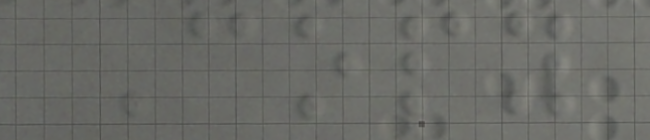Copy
